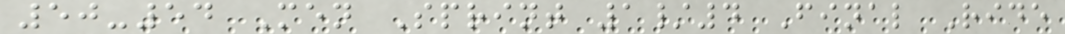50-54 Men Sprint 1/4 Final Ride
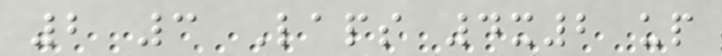2 3 Laps 4x2 up
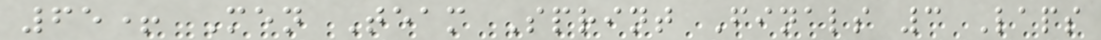65+ Men Team Sprint Finals 3 Laps
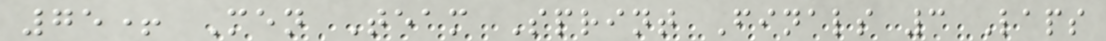75+ Men Team Sprint Finals 3 Laps
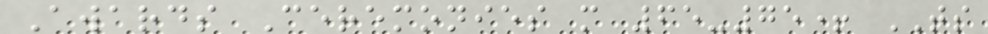Awards Ceremonies m 65-75+ TS
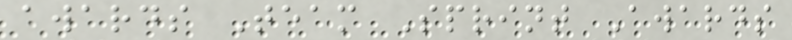awards Team Sprint Awards
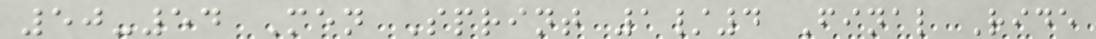50-54 Men Sprint 1/4 Final Ride
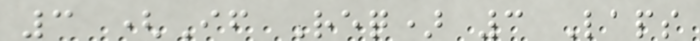3 (If Req) 3 Laps
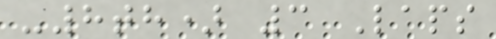-8th) 3 Laps
